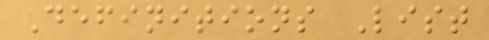Definitions List
